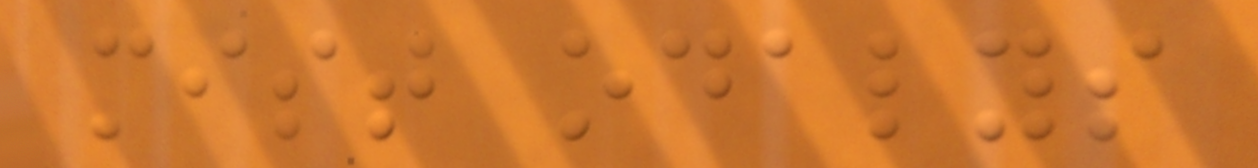mist odalys
